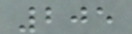205
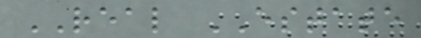REAL ESTATE
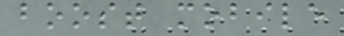boost mobile
